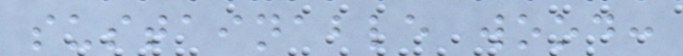sustainable wood:
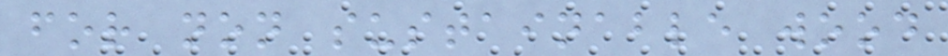for non sustainable wood
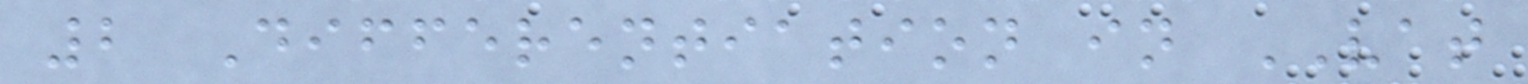2 Differentiation in VAT
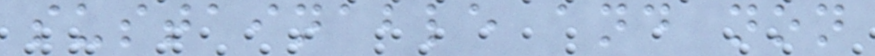sustainable and non
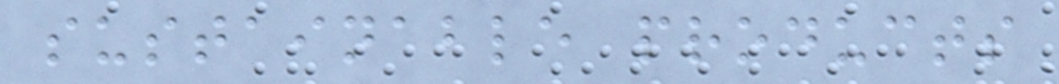sustainable products
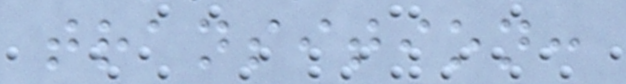transition:
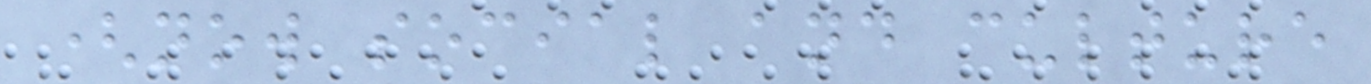(now social and culture
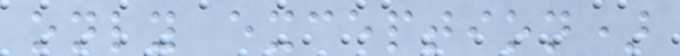only exception)
